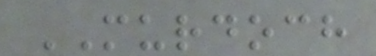MURDOCH
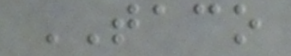TACO
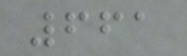661
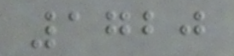1720
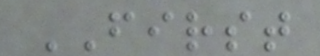FIRST
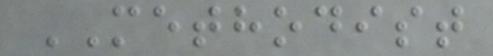METHODIST
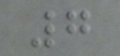7
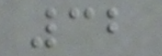32
